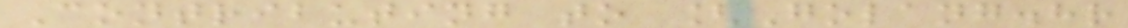Contributing to [Golang.hr
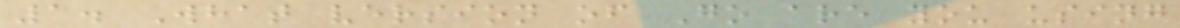1. What version of Go are you using
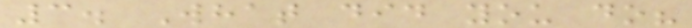3. What did you do?
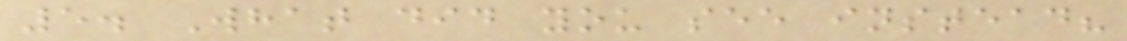5. What did you see instead?
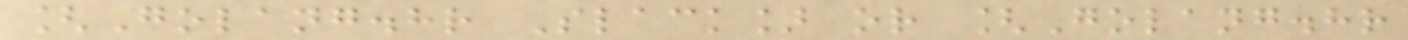[Golang.hr Slack] or [Golang.hr
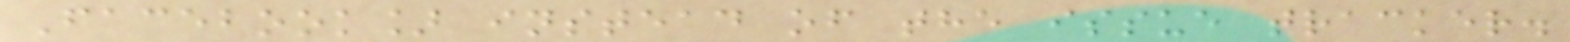Facebook] instead of the issue tracker.
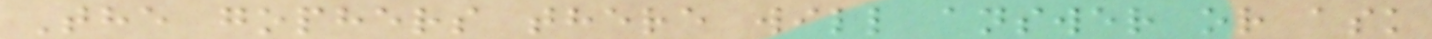The gophers there will answer or ask
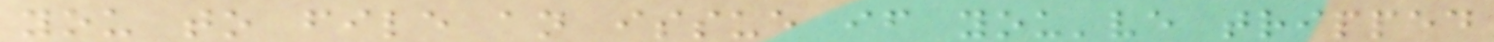you to file an issue if you've tripped
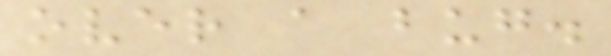over a bug.
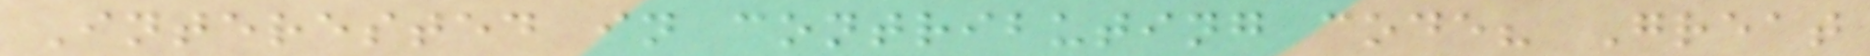Interested in contributing code? Great
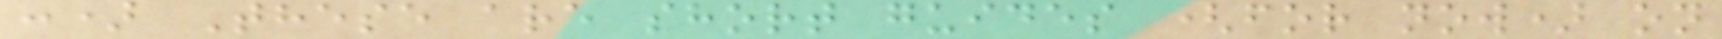:) These are short guides (for now) on
